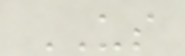US
